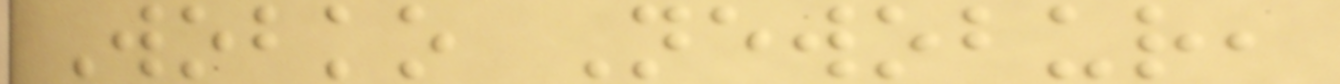Wobko Newobur,
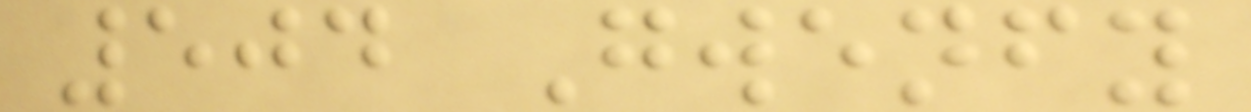504 Gwenfy
